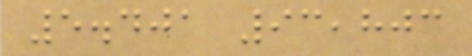5.401 93,803
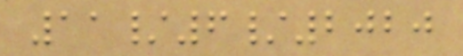11/6/2020
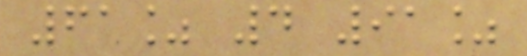61% 4 91%
